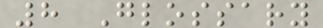8 Glossary
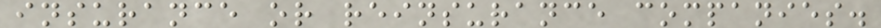insurance or reinsurance companies.
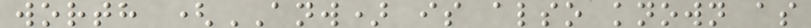worth (ANW) is also known as
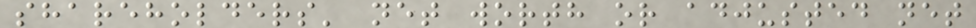shareholders' net worth or adjusted net
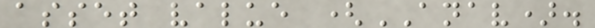asset value (ANAV).
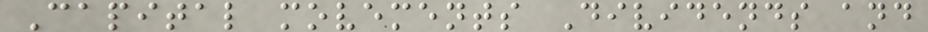Capital movements Dividends and
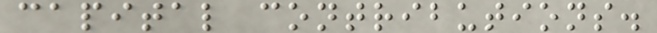capital contributions.
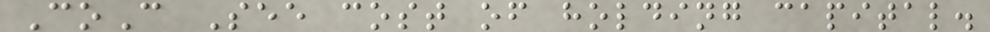CoC See cost of holding capital.
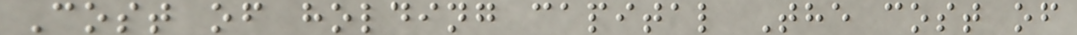Cost of holding capital The cost of
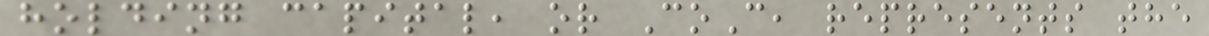holding capital, or CoC, represents the
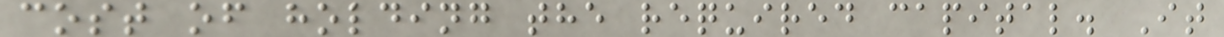cost of holding the required capital. It
